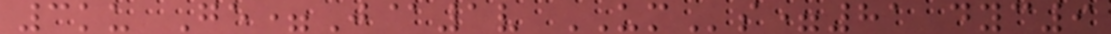3ku Ge=J@1v UMs=81 dyc9
